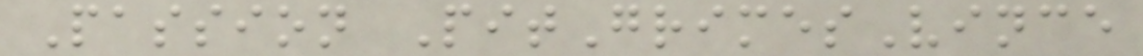Passion PitGrimesVince
